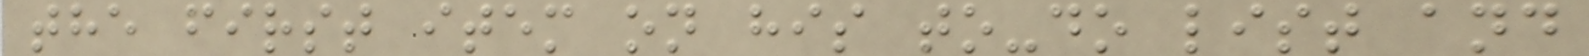the first item on his to-do list and
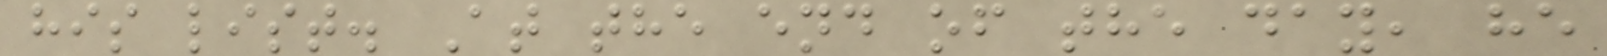his list. At the end of the day, he
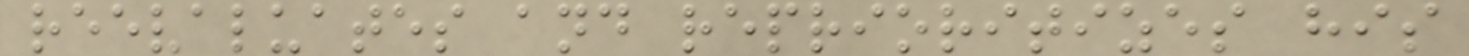reevaluates and reprioritizes his
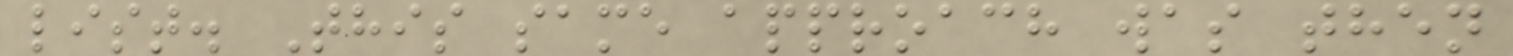list. This same approach was then
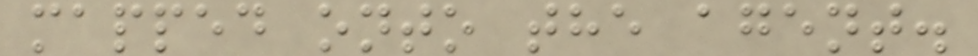mapped onto the agent.
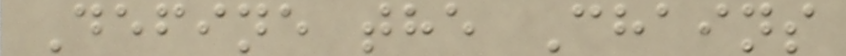Define the Chains
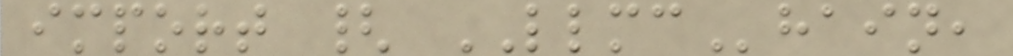import { LLMChain,
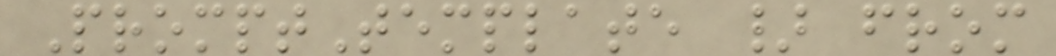PromptTemplate } from
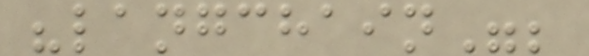"langchain";
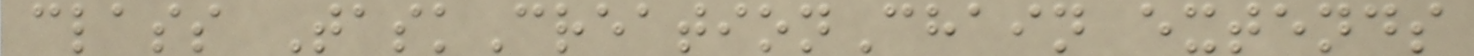class TaskCreationChain extends
